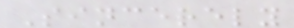Sincerely
